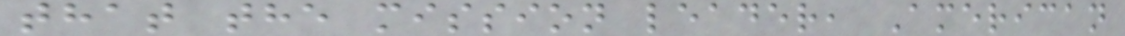that the mission leader, American
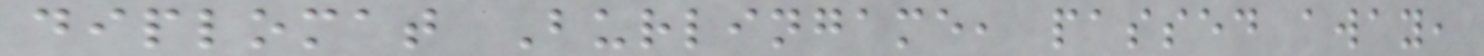diplomat Burlingame, passed away,
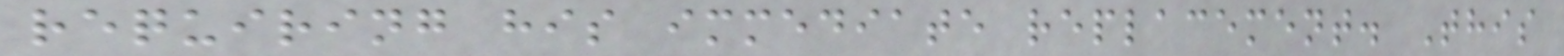requiring his immediate replacement. This
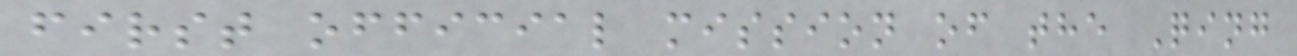first official mission of the Qing
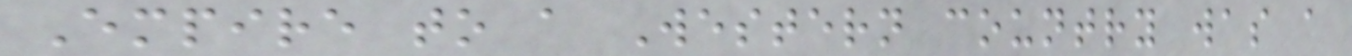Empire to a Western country was a
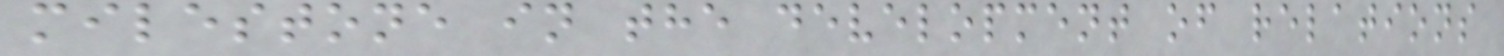milestone in the development of relations
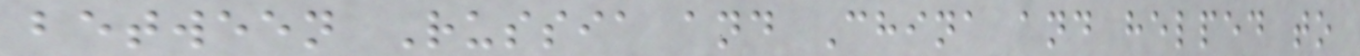between Russia and China and helped to
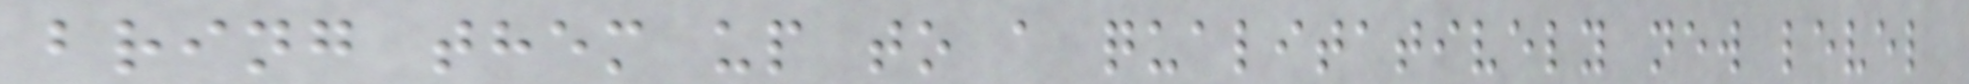bring them up to a qualitatively new level
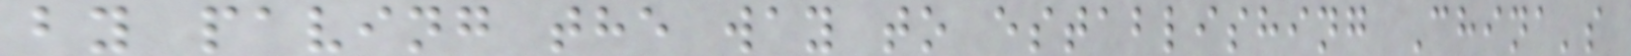by paving the way to establishing China's
